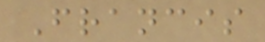Francis
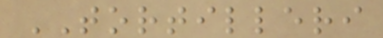TORTILLERI
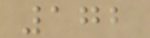172
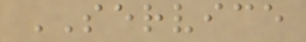SERVICE
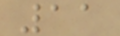11
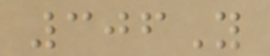306Y
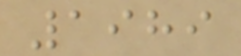1989
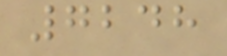7248
